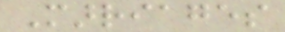Marriages
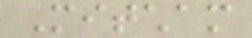Mitcham
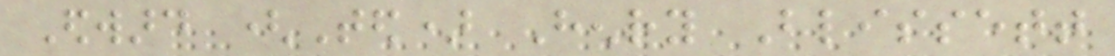Edward (Ted) Henry Blissett
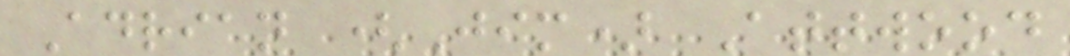Adrian (Jim) Attwood
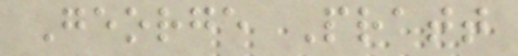George Pratt
